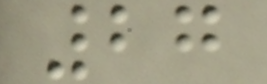27
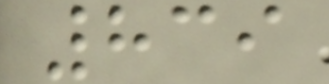839
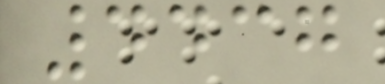4437
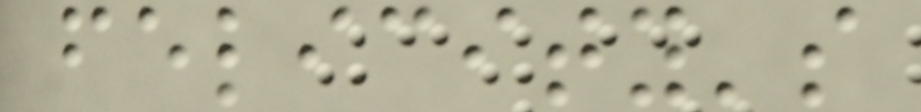felicity's
